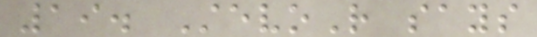19. StevoR says
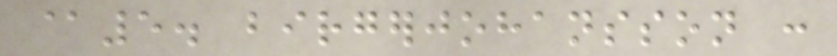@5. birgerjohansson :
